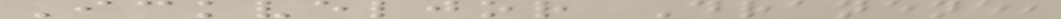Ickveljor Dranene,
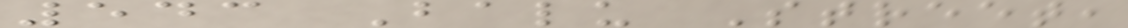543 Balu Street,
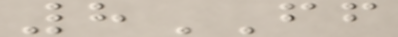8FF
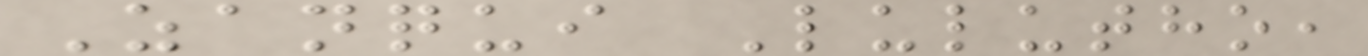Zanqui Lulutho,
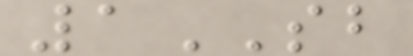1SB
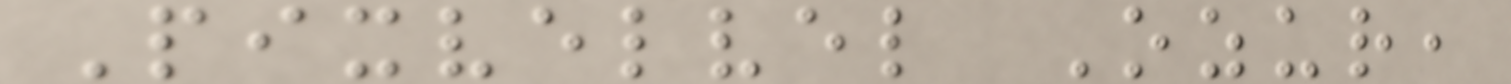Pixvelvel Ozur,
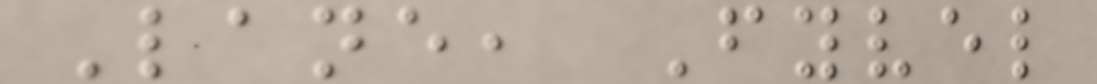Lane, Fyvel
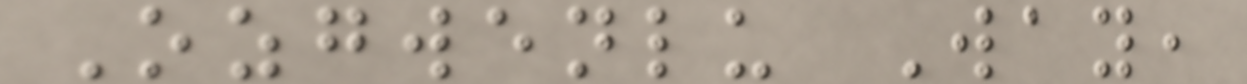Ozgwenlu Way,
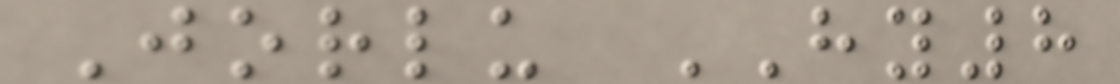Jorlu HY8
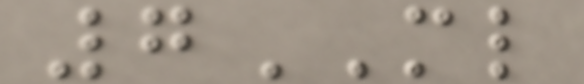7ML
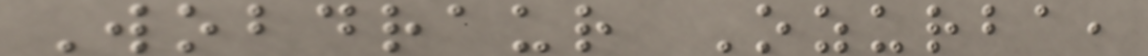Wobdraur Ozurba,
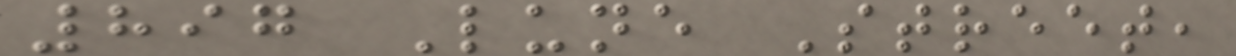897 Lune Street,
